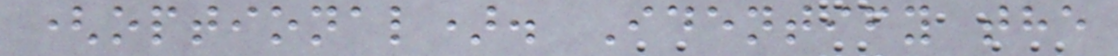(optional). Identify the
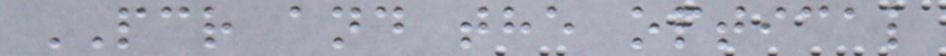PCR and the optical
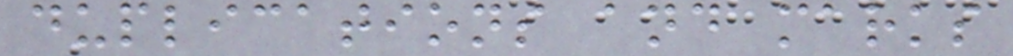duplications and marks
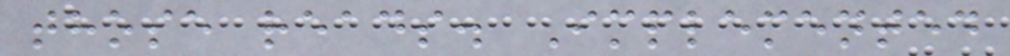those reads. Implemented
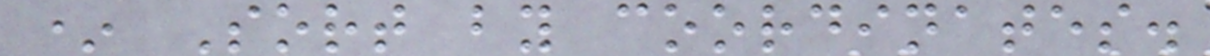* Sort by coordinates.
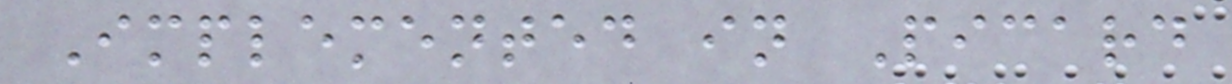Implemented in Picard
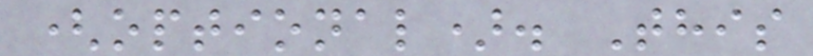(optional). This
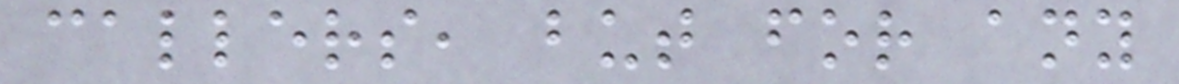callers, but for any
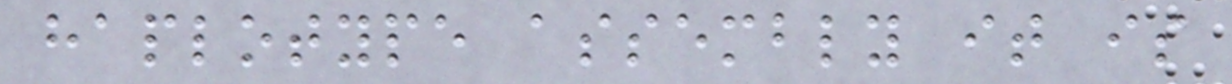haplotype assembly it is
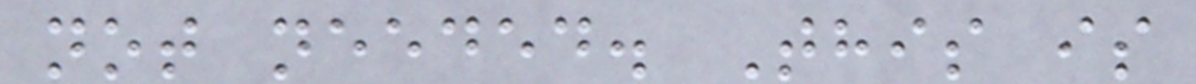not needed. This is
